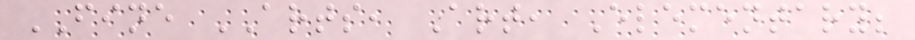FINE ARTS, Art, Elementary;
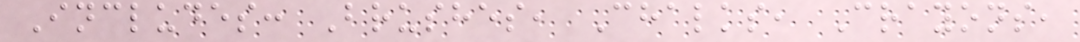Includes: Brushes, Chalks, Crayons,
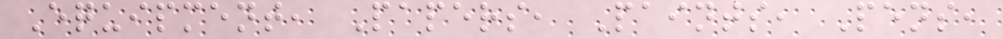Equipment, Papers, Paints, Pens,
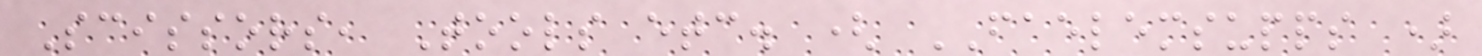Scissors, Tools etc. ( FAELEMSUPPS )
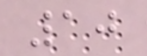10
